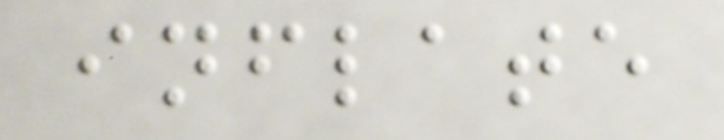inflate
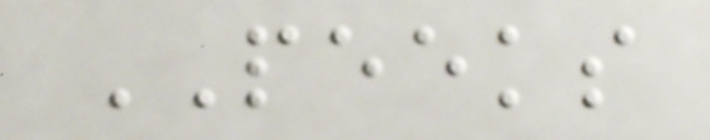PEEKS
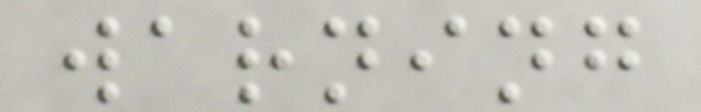warning
